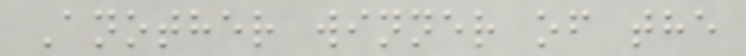Another winner of the
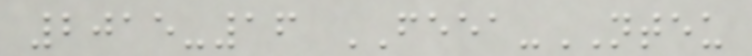2015-16 FEEA-NTEU
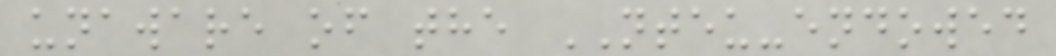unaware of the NTEU-endowed
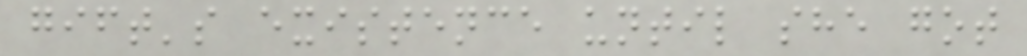gift's existence until she got
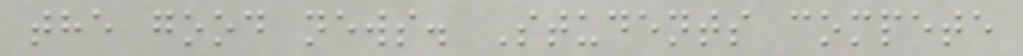the good news. Students compete
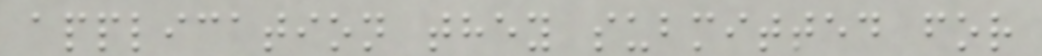application they submitted for
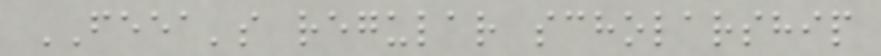FEEA's regular scholarship
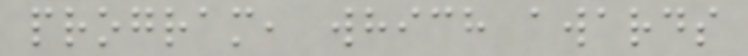program, which awards
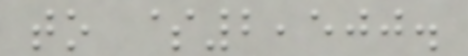to $2,500.
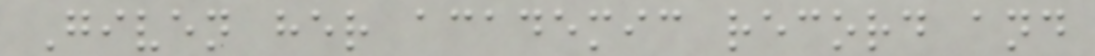Given her academic record and
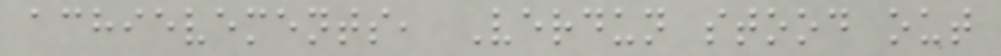achievements, Verdun stood out
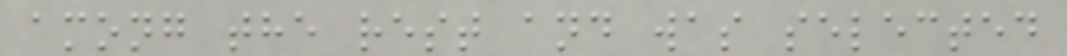among the rest and was selected
